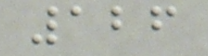126
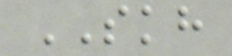SKH
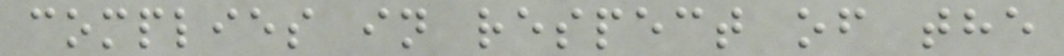complies in respect of the
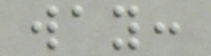way:
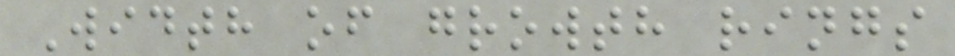Width of growth rings
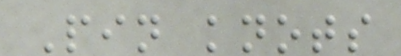Pin knots
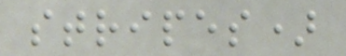stripes)
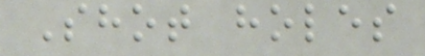Shot holes
